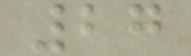27
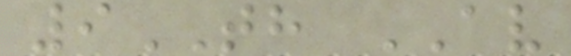9TH AV
